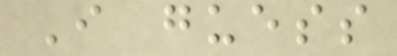I guess
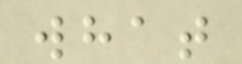what
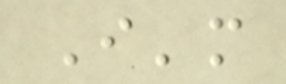I'm
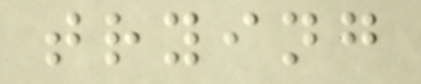trying
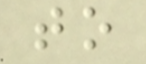to
